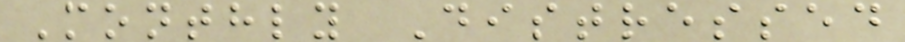Monthly Distressed
